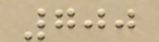700
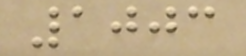1003
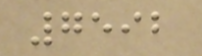7592
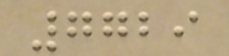7729
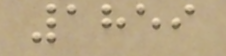1859
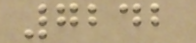7242
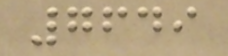7649
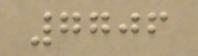7706
